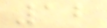12
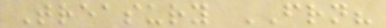Treasury FRN?
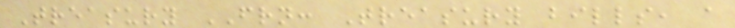Treasury FRN: Treasury bills, a
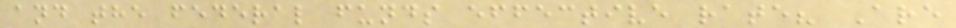and the federal funds effective rate? Are
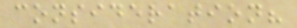consideration?
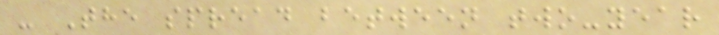- The spread between two-year
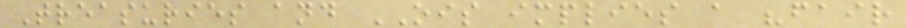Treasuries and OIS implies a "fair
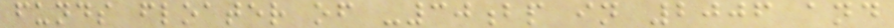funds floater of -30bp in 2006 and
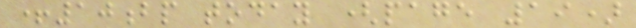+10bp today (page 19)
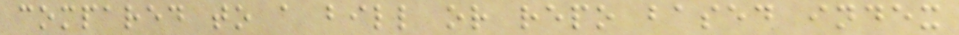compared to a bill or repo based index
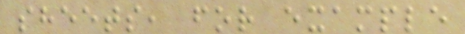sheets, for example
